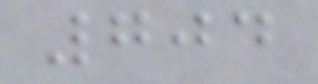704
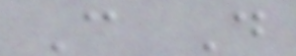C D
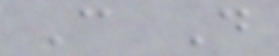C D
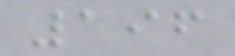196
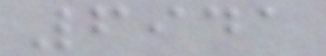6941
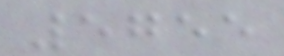5755
